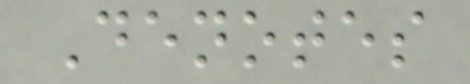Denotes
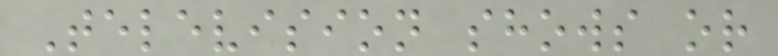Television shows or
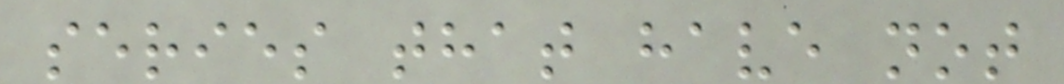series that have not
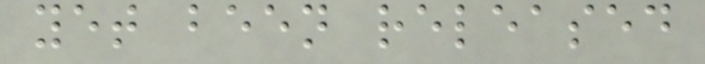yet been released
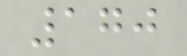170
